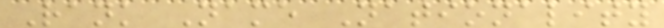Rank Name Nationality
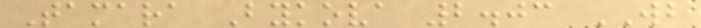Tamara Bykova 2.03 WB
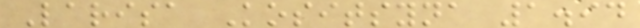Larisa Kositsyna 1.94
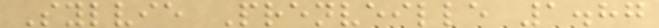Sylvie Prenveille 1.87
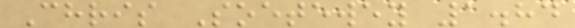Chris Soetewey 1.84
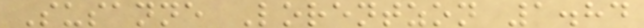Susanne Lorentzon 1.84
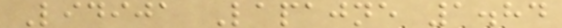Lidija Lapajne 1.84
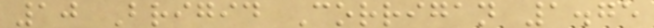10 Brigid Corrigan 1.75
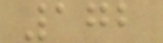172
